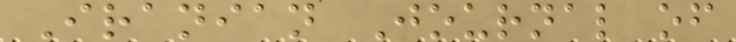Iranian Journal of
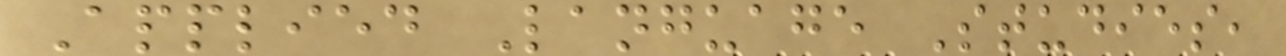Applied Language Studies,
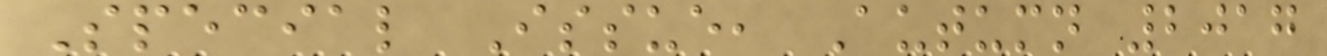Special Issue, Autumn 2017
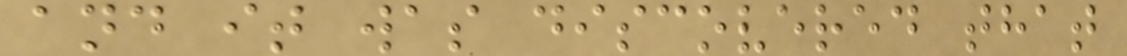and it was discovered that
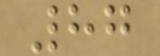87
